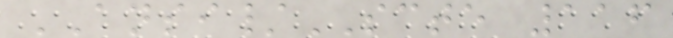ANSI/SCTE 116
